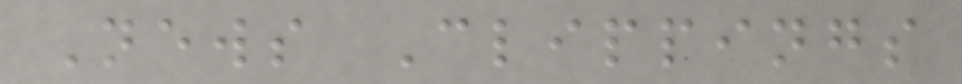News Clippings
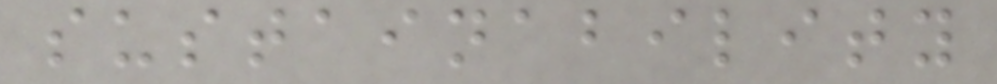sustainability
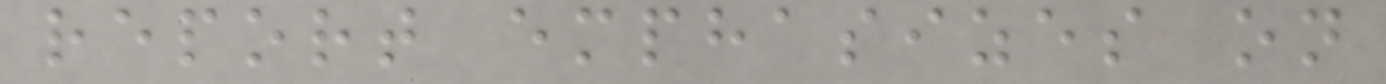report emphasizes on
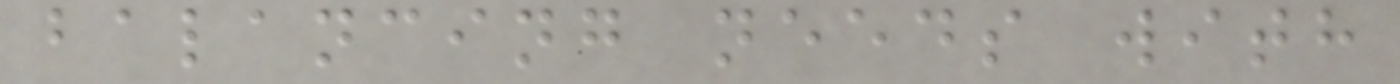balancing needs with
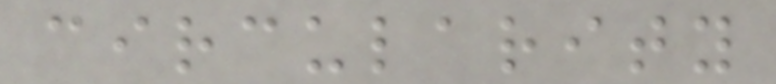circularity
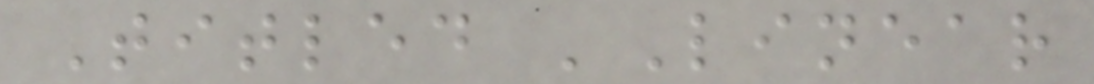Titled 'Linear
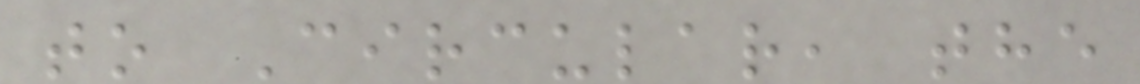to Circular, the
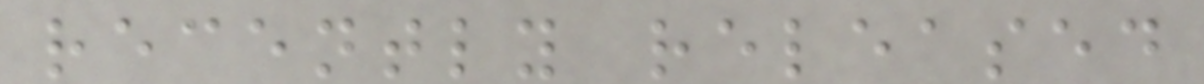recently released
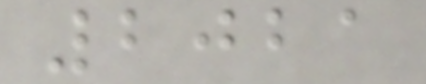2021
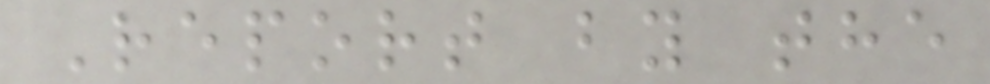Report by the
